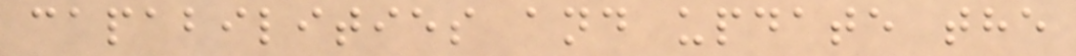capabilities and update the
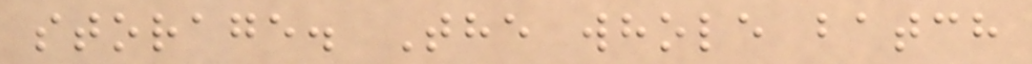storage. The whole batch
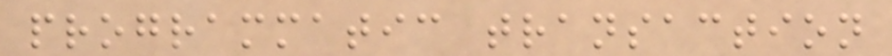programmatic transaction
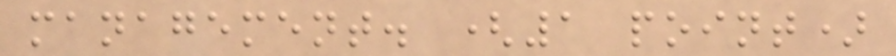management. (1 point)
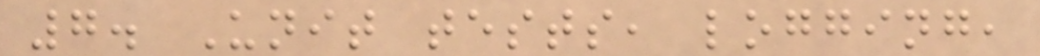7. Unit tests, logging,
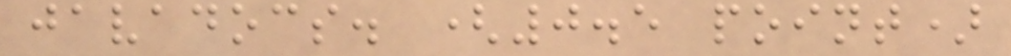javadocs. (0.5 point)
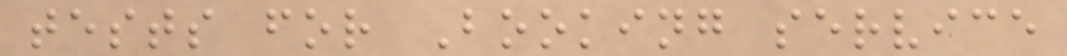tests for Booking service
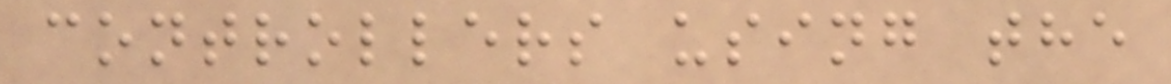controllers using the
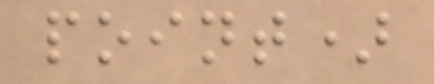point)
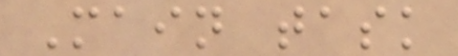Main task
